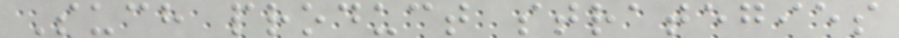Such product strategies
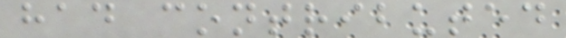had contributed
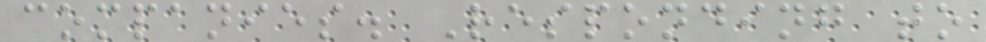companies. Responding to
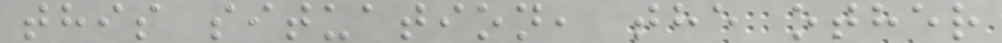this situation, the other
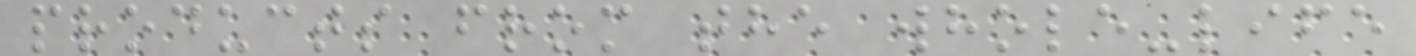products from the whole-life
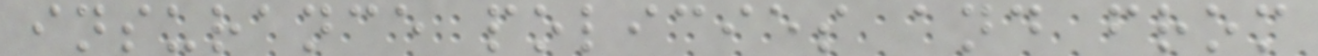insurance policies and from
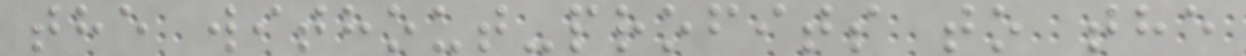the without-profits to the
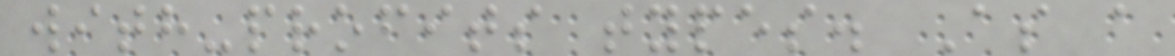with-profits types. As a
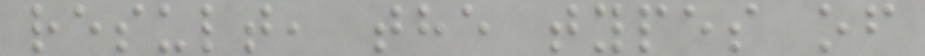result, the types of
